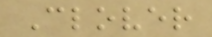Clover
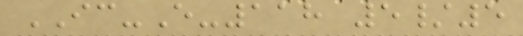IC-E-118 5/5
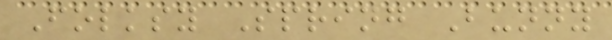Folksy Spring Bunny
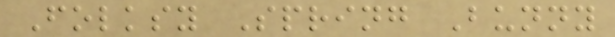Folksy Spring Bunny
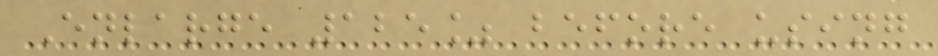Enlarge 125% before using
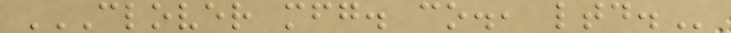CLOVER MFG. CO., LTD.
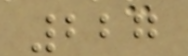227
